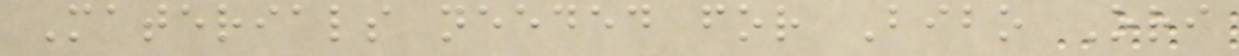Materials needed for Bibo Ori
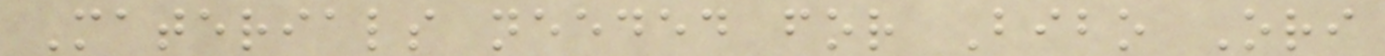Materials needed for Bibo Ori
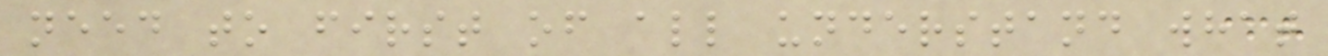need to first of all understand what
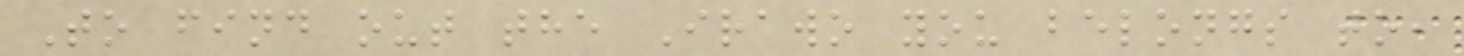To find out the Irawo you belongs to,
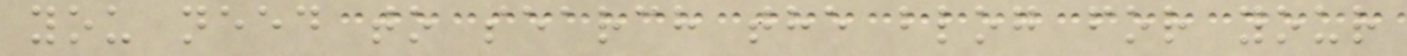you need to search the blog for your
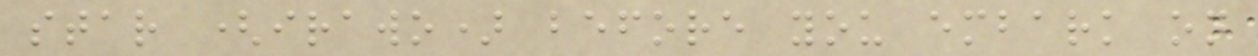star (irawo) before you embark on
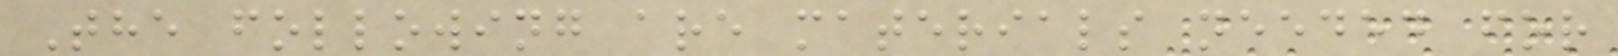The following are materials needed for
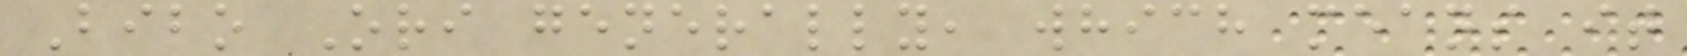Bibo Ori generally, which means it
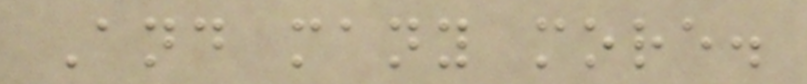And many more.
